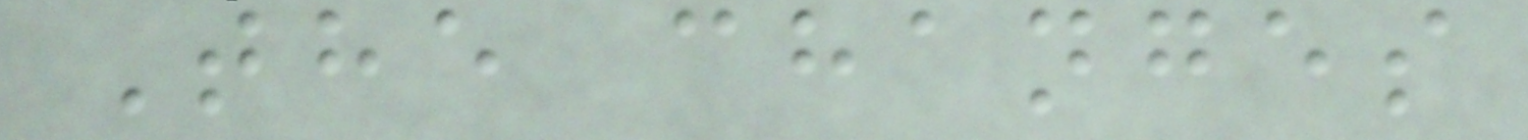The changes
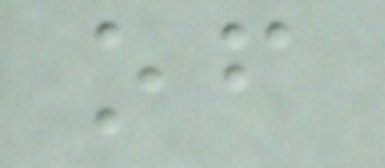of
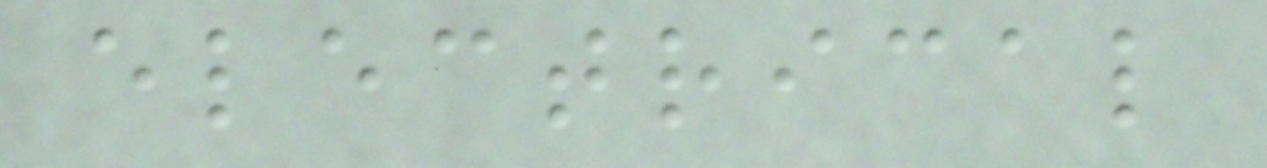electrical
